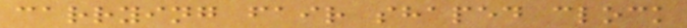carrying fair shaped clock
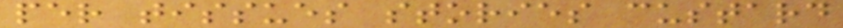per tissues stories custard
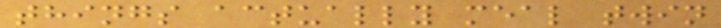things actually meal twin
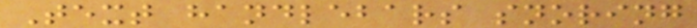Text handlebars snoring
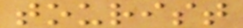tourist
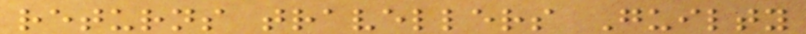returns travellers Guilty
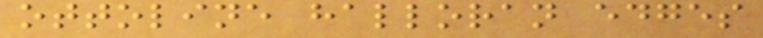ottoline halloran edges
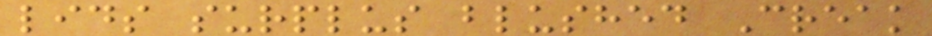lids surplus blushed Creak
